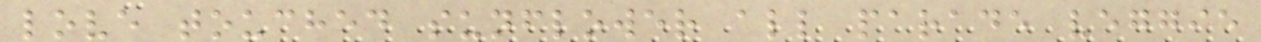love touched sunflower all parade veggie
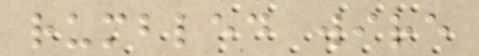rumbled wire
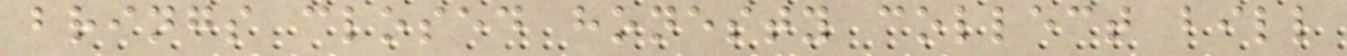brings closed honesty collect bill
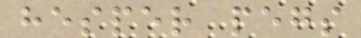hesper pegs
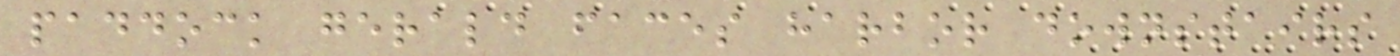paddock gerald faces harbor downstairs
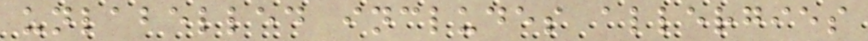unlabelled includes allergies
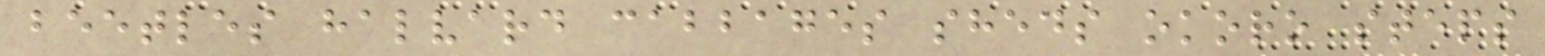beetles halvard cabbages sheds okoro steps
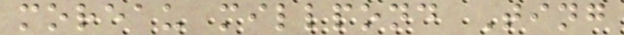moreau millpond Ting
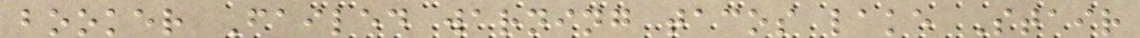booker Failed warning tacos lake Stair
